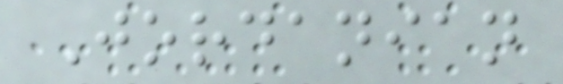Jordanian
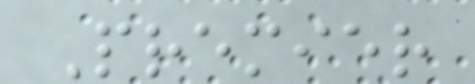Premier
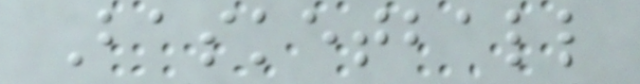Basketball
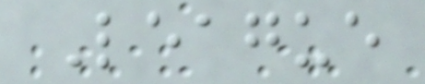League
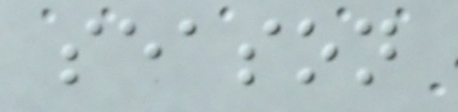season
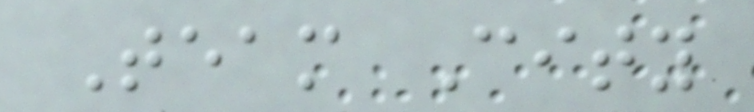Team City
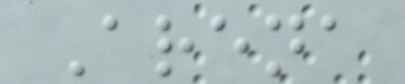Arena
